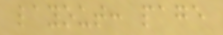layout: page
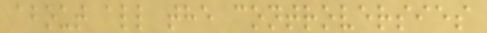about all the controversies
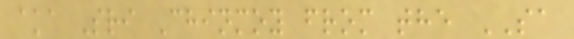aka Sri Chinmoy from the SA
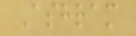Ashram
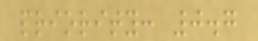priority: 0.7
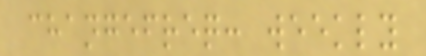changefreq: weekly
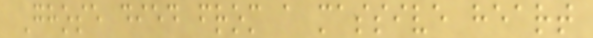Ghose died from a massive heart
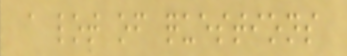a lot of questions
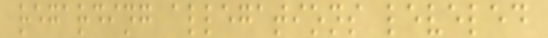regarding allegations leveled
